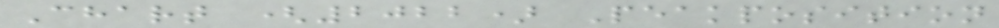Chart (2022) Peakposition
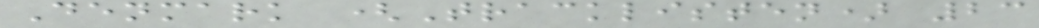Denmark (Tracklisten) 23
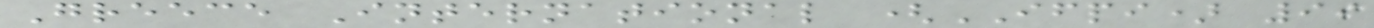Greece International (IFPI) 99
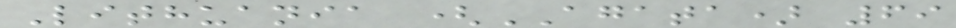Lithuania (AGATA) 69
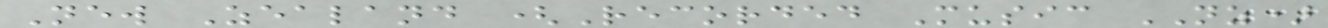New Zealand (Recorded Music NZ)
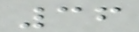36
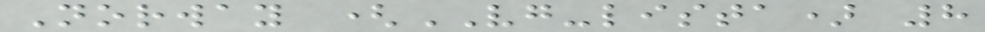Norway (VG-lista) 8
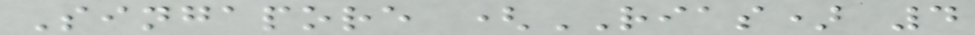Singapore (RIAS) 4
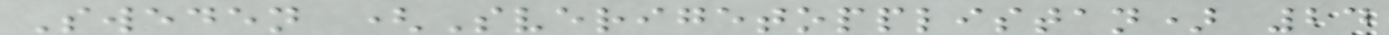Sweden (Sverigetopplistan) 24
